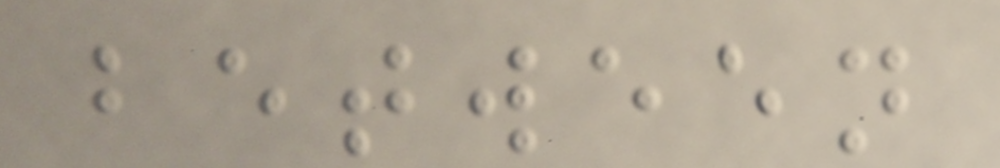between
